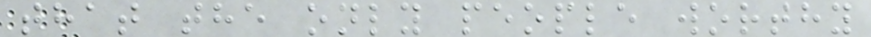that the only people worthy
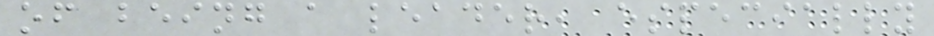of being a leader, especially
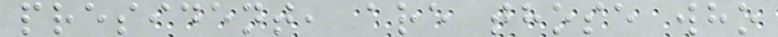president, are those who
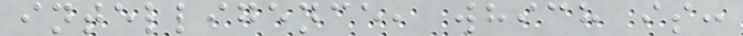intelligence, which is:
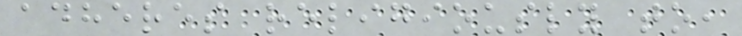adheres religiously to,
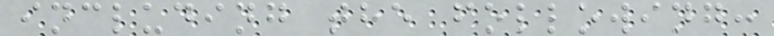including the following:
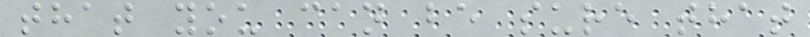that you can be sure that
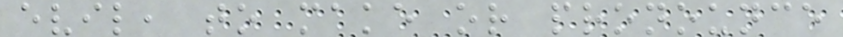evil, to make or pronounce
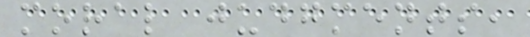moral judgments,
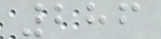286
